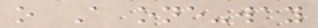o A one-way
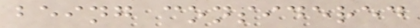being considered
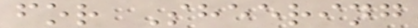for Sheering
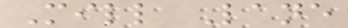Mill Lane
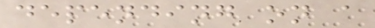depending on a
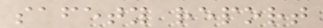safety report
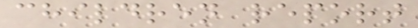children report
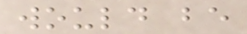would be
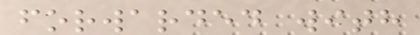forwarded with
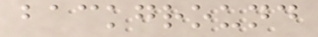background
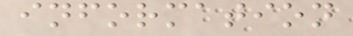information
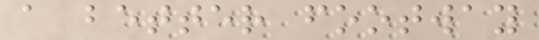a better footway
